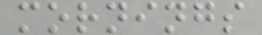mornings
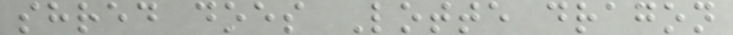shred does Lotte dragon
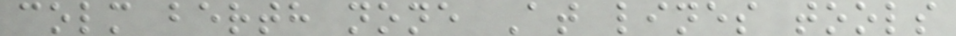colm berth none At lines tools
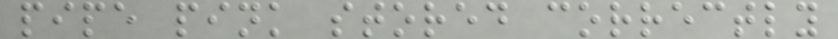pipe pink stored correctly
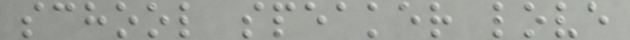school speaker love
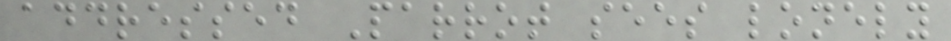addressed Parrot sees lonely
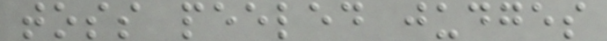toss peeled judges
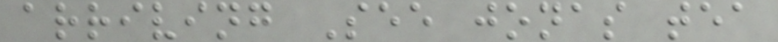arriving See jonas tea
